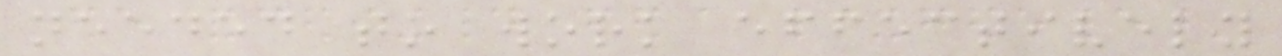needed to work effectively
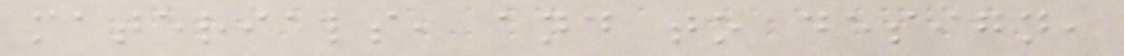materials, and to design,
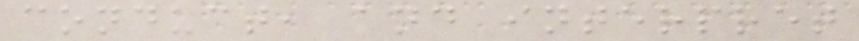conduct, and interpret
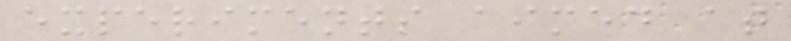experiments aimed at
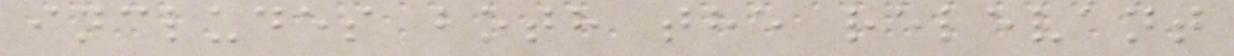includes both the relevant
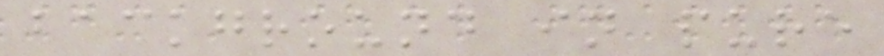background in pure
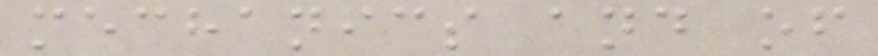mechanics and of
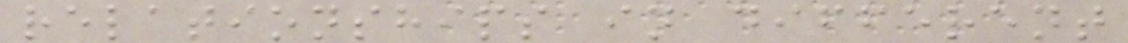relationships in different
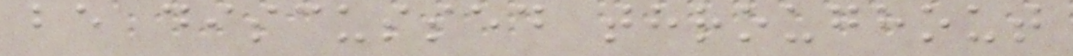be discussed throughout
